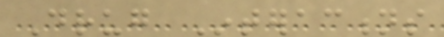Drug Interactions
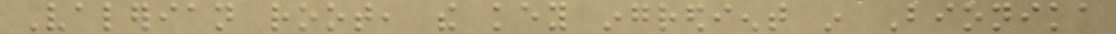Valerian root, the key ingredient in Bionika
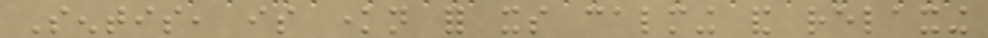Sentis, is known for its calming and relaxing
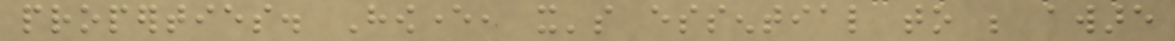properties. However, it's essential to be aware
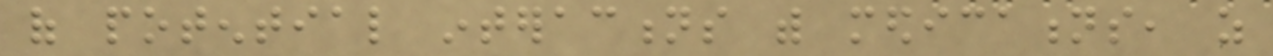of potential interactions with medications, as
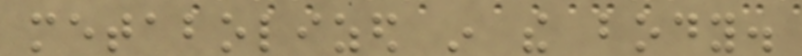metabolized in the body.
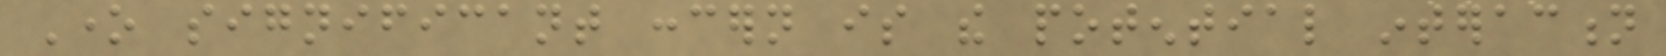One significant concern is the potential interaction
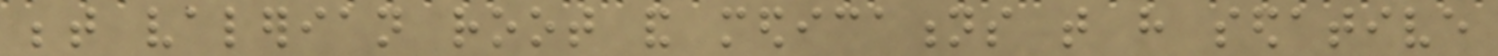between valerian root and medications that have sedative
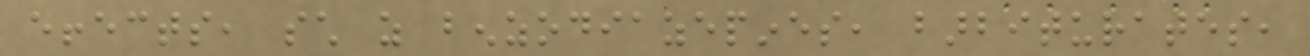effects, such as benzodiazepines, barbiturates,
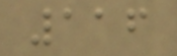116
